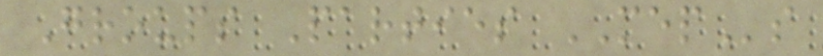Groups Parties MEPs
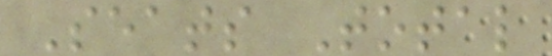Seats Total
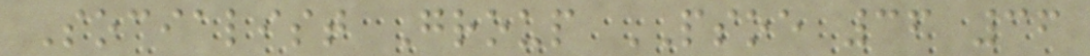Socialist Group PSOE 36 36
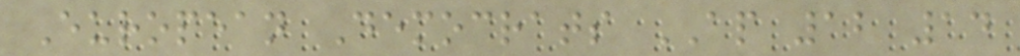European Democrats AP 12 14
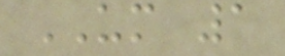UM 1
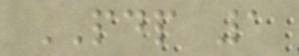PDP 1
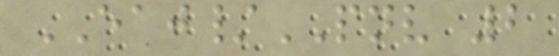EAJ/PNV 2
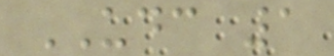UDC 1
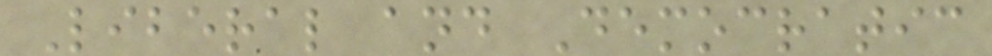Liberal and Democratic
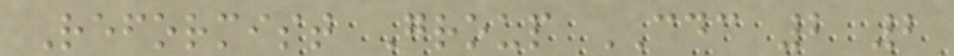Reformist Group CDC 2 2
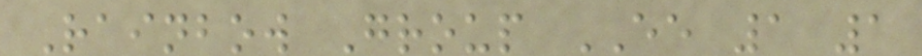Rainbow Group EE 1 1
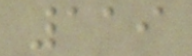119
